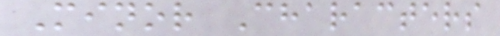Minor Characters
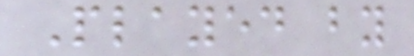Played by
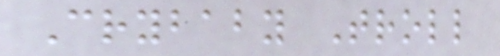Crybaby Troll
